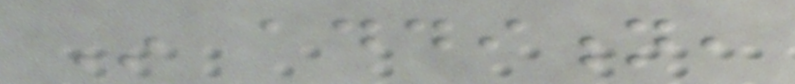In addition,
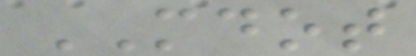MDOT
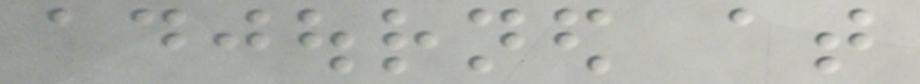adjourned at
